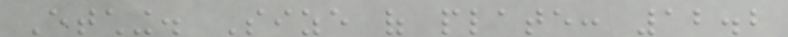Etching. Size of plate: 12.2
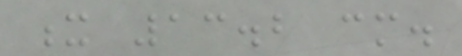x 13.2 cm.
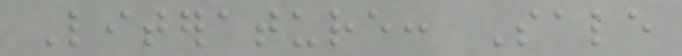Literature: Sale
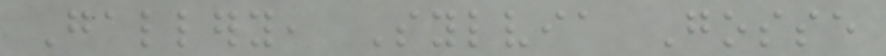Gallery, Sylvia Gosse
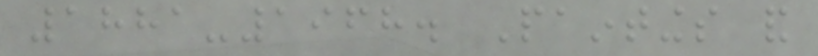1881-1968. Paintings and
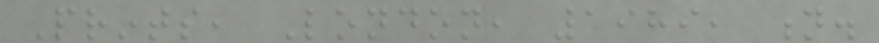Prints, London, 1989, n.
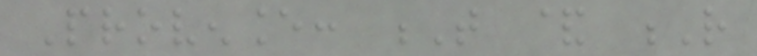Provenance: T & R
